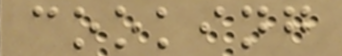cooking
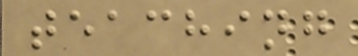teaching
